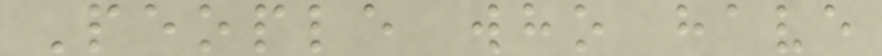People who have
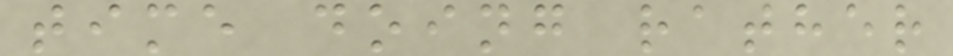time doing rather
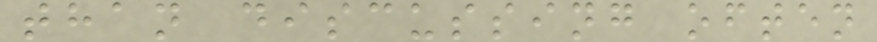than discussing often
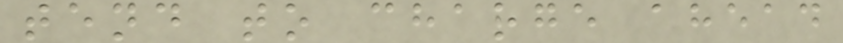tend to charge ahead
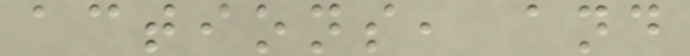actions, and
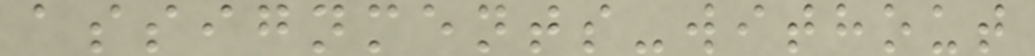assignments-without
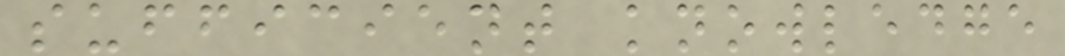sufficient knowledge
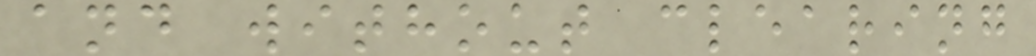and without clearing
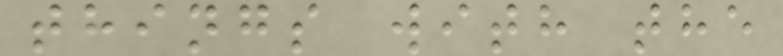things with the
